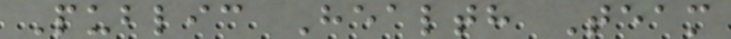Public Health Team
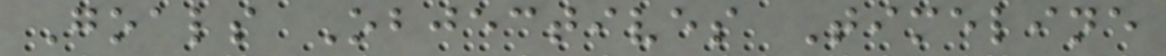Goals Objectives Timeline
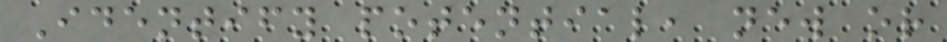Identify potential, new or
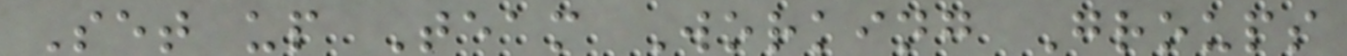Set up Team Working Groups
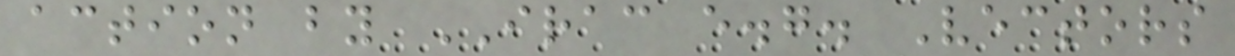action by IRAC e.g. Vectors
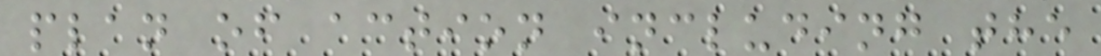plan of action including the
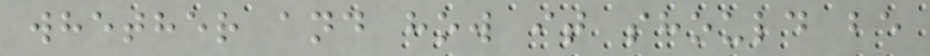whether and how it should be
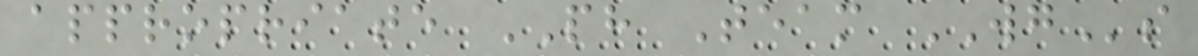appropriate PH Team WGs
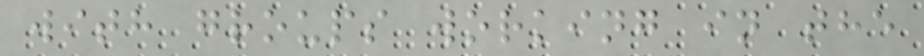with groups working in the
